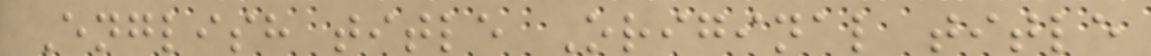English title Original title
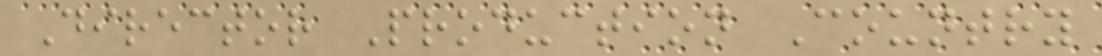Director Production Country
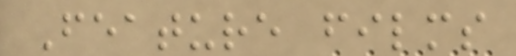Feature films
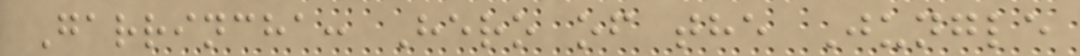Garrincha: Hero of the Jungle
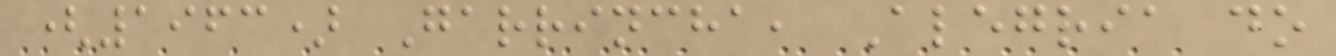(1963) Garrincha, Alegria do
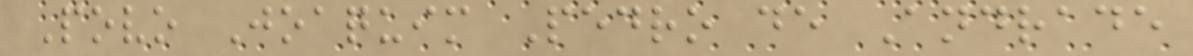Povo Joaquim Pedro de Andrade
